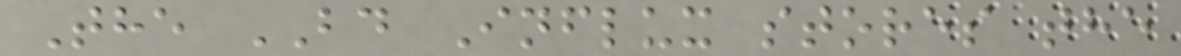The BD Influx stores the
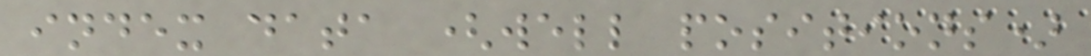index data (well positions)
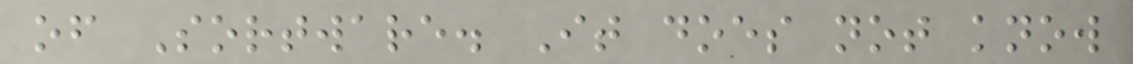of Sortware. It does not know
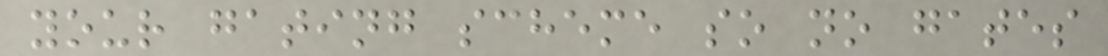your gating scheme so no gates
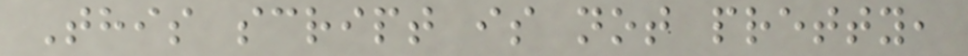This script is not pretty,
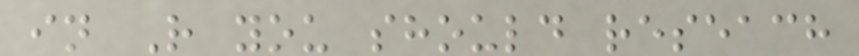in R you should reseach
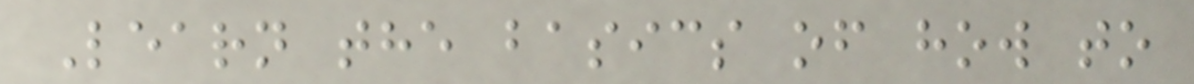Learn the basics of how to
